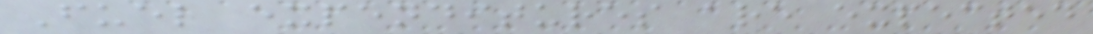Fuel expenditures are expected
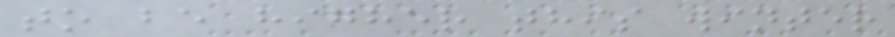to be higher this winter
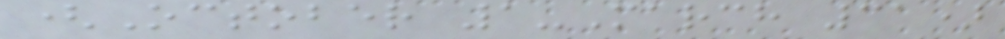(October 1-March 31)
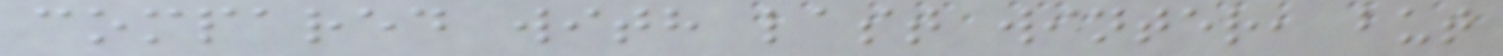compared with last winter, but
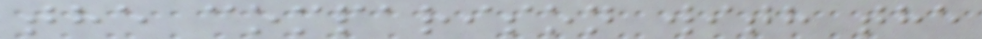the comparison with the
